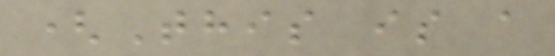(This is a
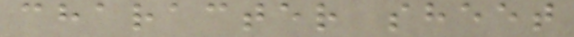character sheet
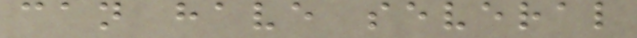can have several
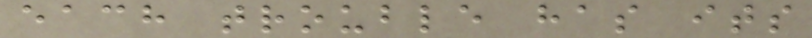each trouble has its
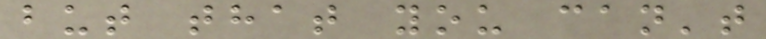but that you can't
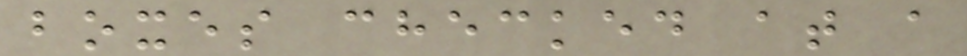boxes checked at a
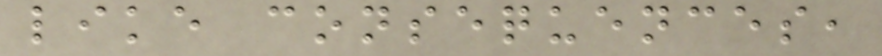like consequences,
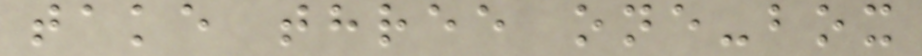take three one-box
